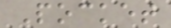Pocket
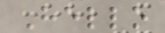Hello
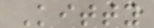Kitty
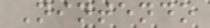Nintendo
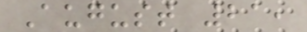August 21,
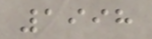1998
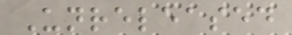Unreleased
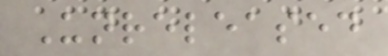Unreleased
